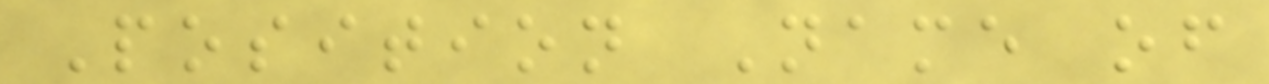Position Name of
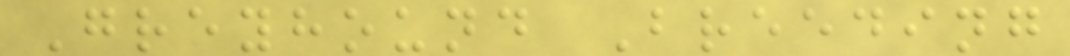Greyhound Breeding
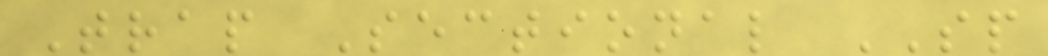Trap Sectional SP
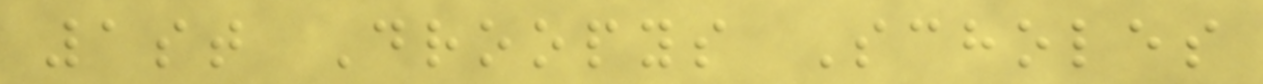1st Droopys Scholes
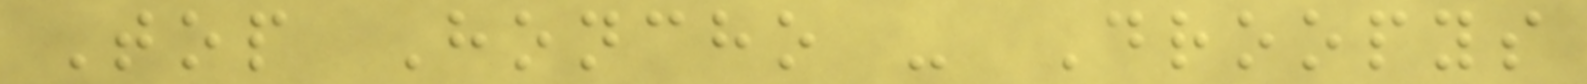Top Honcho - Droopys
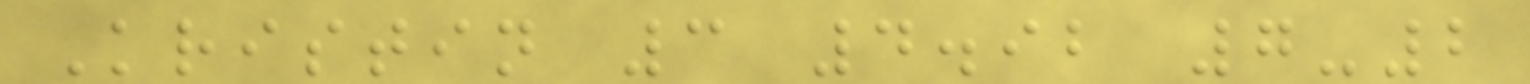Kristin 3 4.92 7-2
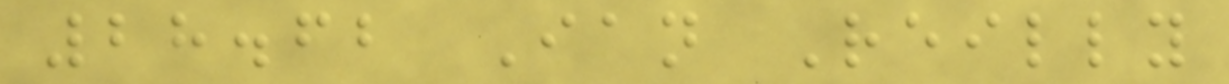28.62 Ian Reilly
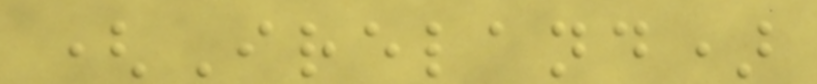(Ireland)
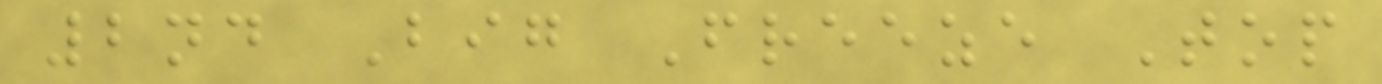2nd Big Freeze Top
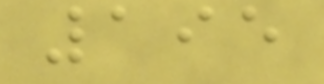195
